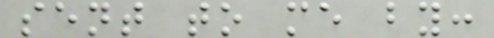sent to me by:
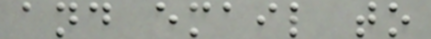and email to
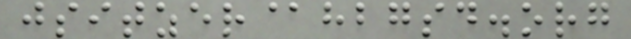jsitzer@hbgsd.org
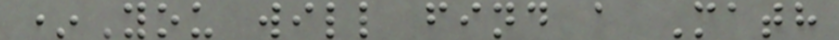*You will find a Math
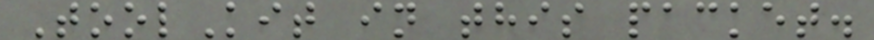ToolKit in this packet.
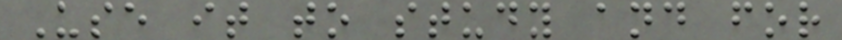Use it to study and for
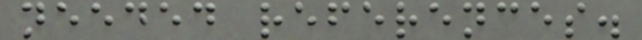needed references.
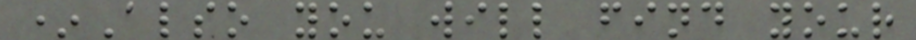*Also you will find your
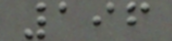196
